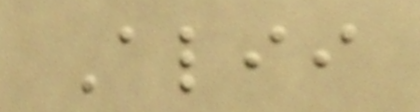Alii
